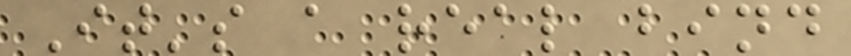It's a real bind
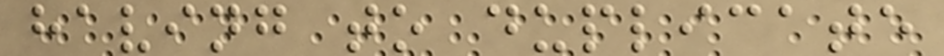having to duplicate
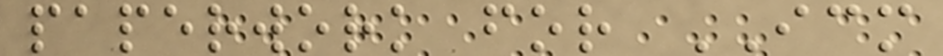paperwork for ICM
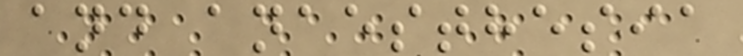and anaesthesia
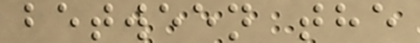between the
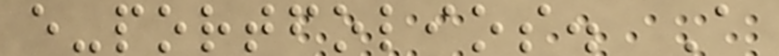e-portfolios. A
